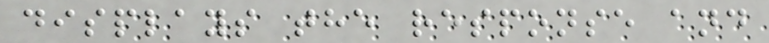displays the response and
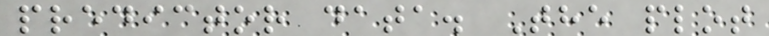predictor data. The plot
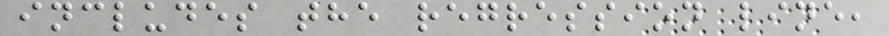includes the regression line,
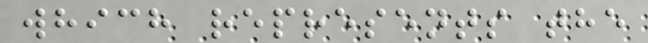which represents the
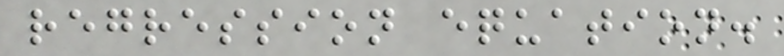regression equation.
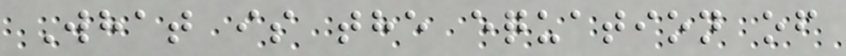What is the equation of
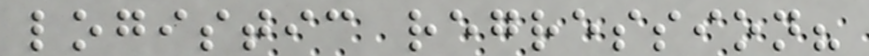logistic regression?
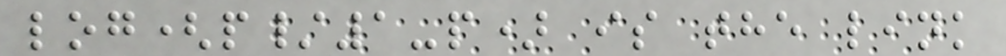log(p/1-p) is the link
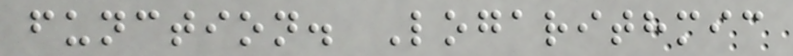function. Logarithmic
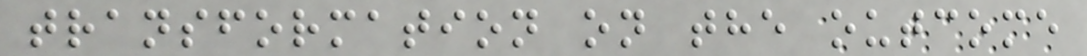transformation on the outcome
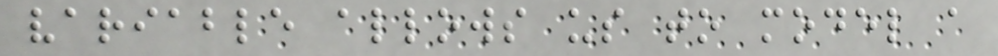variable allows us to model a
